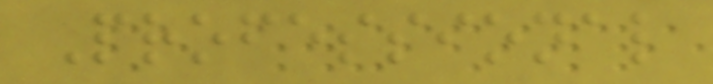Professional
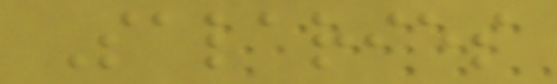Salaries
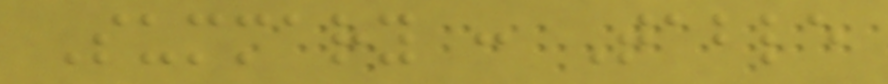Summary : Table
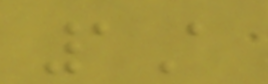1A
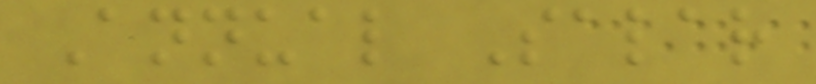Annual Salar
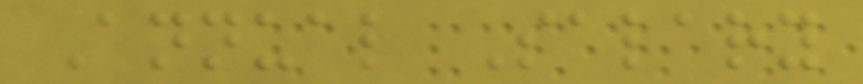Annual Salary
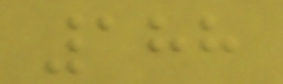188
